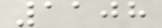1108
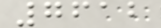7612
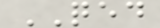QED
